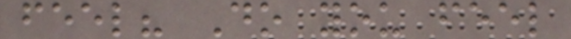feel? Do you feel
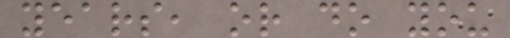years, or do you
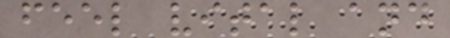feel vital and
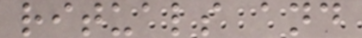rituals and
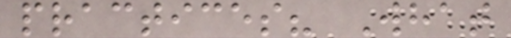practices? What
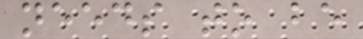needs to be
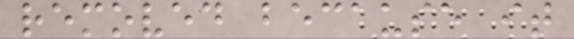removed because it
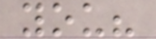you?
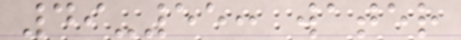49-55: water
